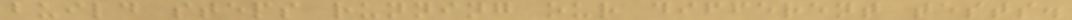build steps running our different tests.
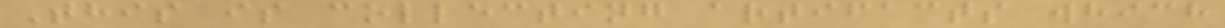This is collecting artifacts which
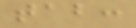tab:
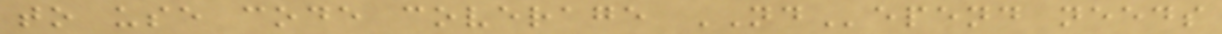to use code coverage NDepend needs
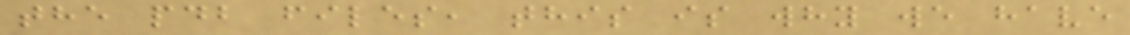the pdb files, this is why we have
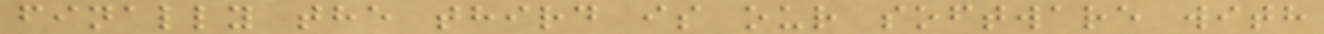finally the third is our software with
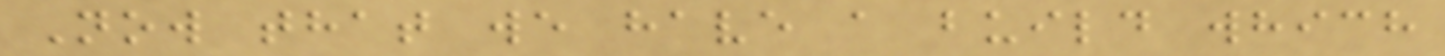Now that we have a build which
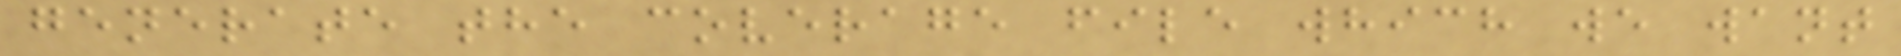generate the coverage file which we want
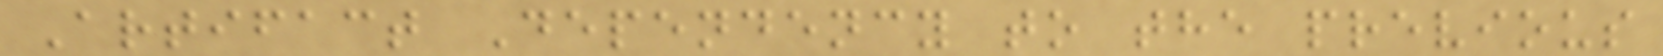Artifact Dependency to the previous
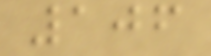106
